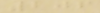206
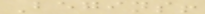Begins!
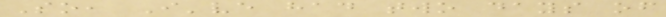So, I've had two days of
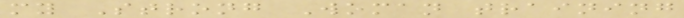my Strong Woman training
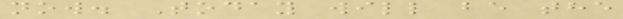now. Today will be the
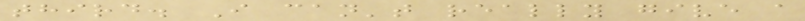third. I can't really give a
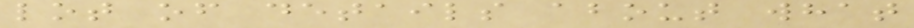lot of details about what
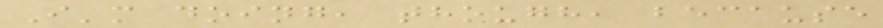I'm doing, though, because
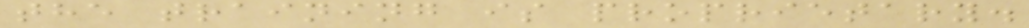the training is proprietary.
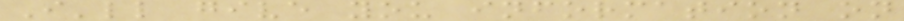I'll give you information on
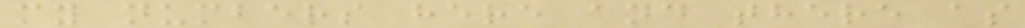my numbers here and there as
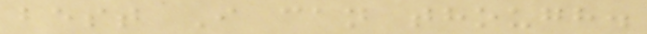best I can though.
